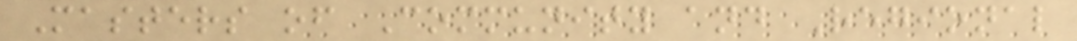Masters of Community and Regional
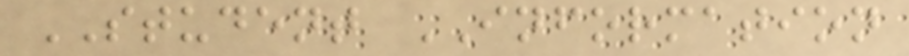STUDENT INFORMATION
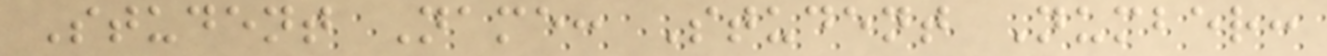Student Name: Student Number:
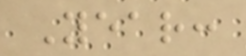Year:
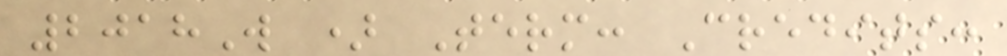2018W ) Term: Credits:
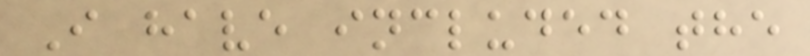I have included the
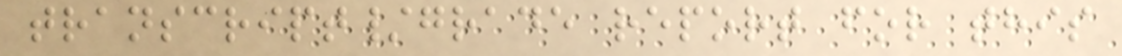transcript/grade report for this
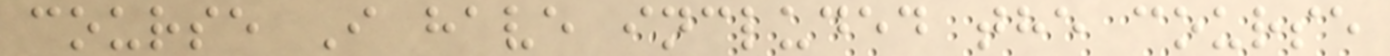course I have included the course
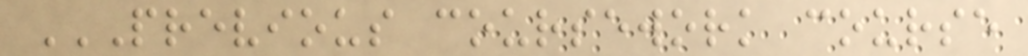PREVIOUS COURSEWORK COURSE
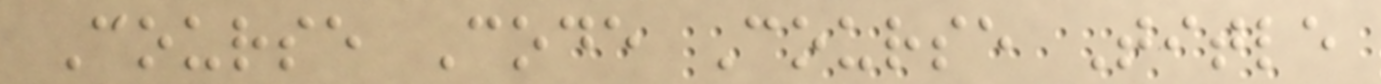Course Code Course Title
